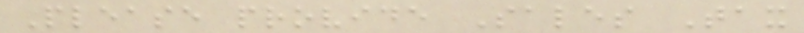Please provide Sales Tax
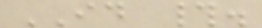ID #.
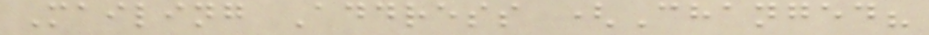Mailing Address (Changed?
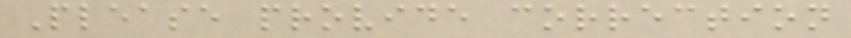Please provide correction
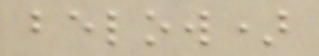below)
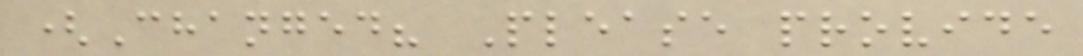(Changed? Please provide
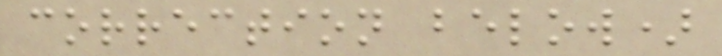correction below)
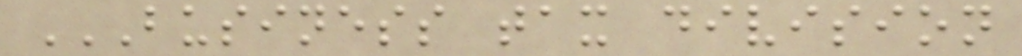BUSINESS TAX DIVISION
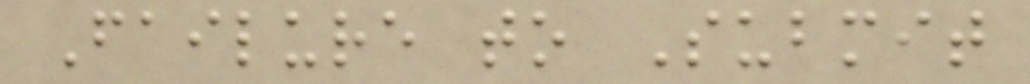Failure to Submit
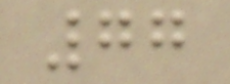77
